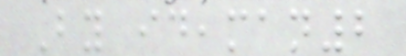By ideaman2
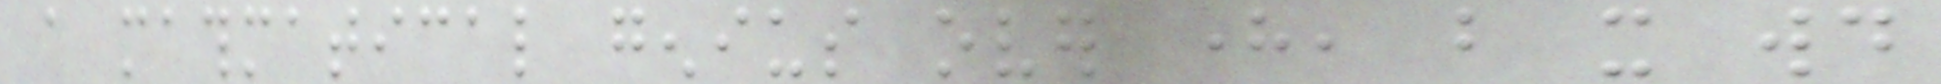a mathmatical genius over here, but it would
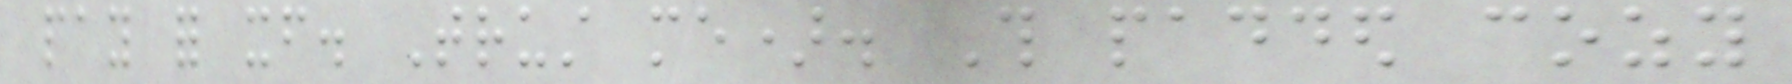pay for itself. Trust me). This padded cozy
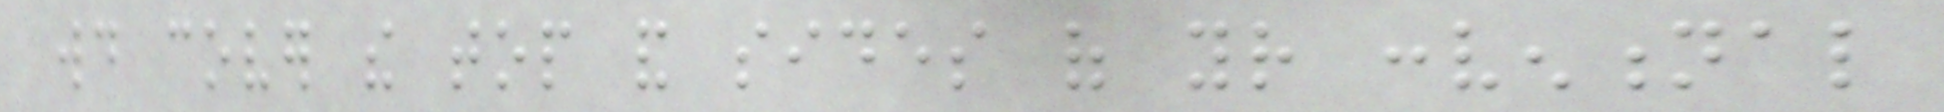would cover the top and sides of your conventional
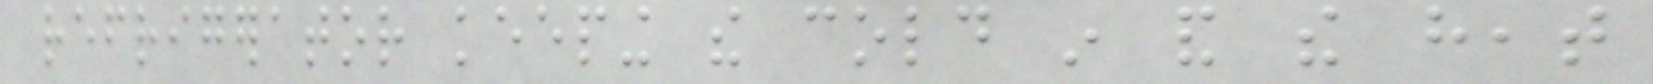refrigerator keeping the cold in and the heat
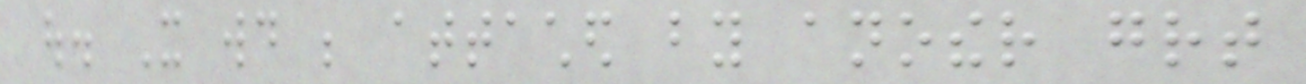out. It would be attached by another great
